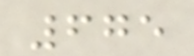675
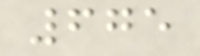675
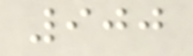900
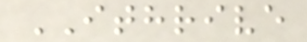ITHRIVE
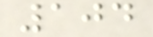104
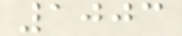1003
